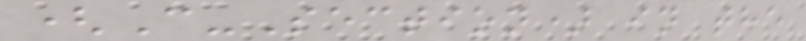(C-Section) in the
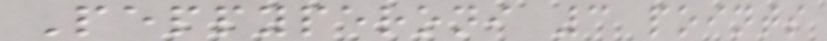Peppyperoni 3 points
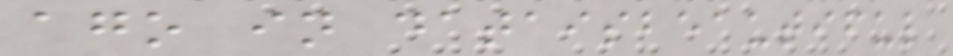ago in dataisbeautiful
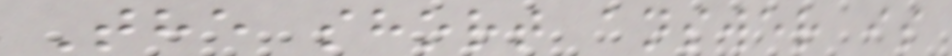The short answer is
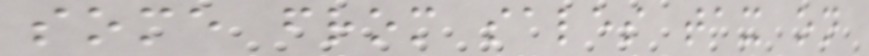some from sales tax on
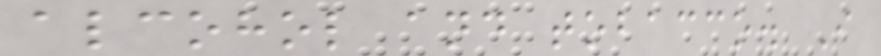alcohol and tobacco. I
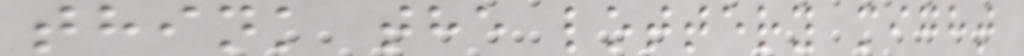think the lottery might
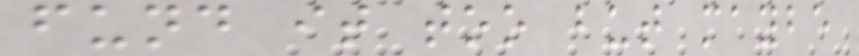fund it too but maybe
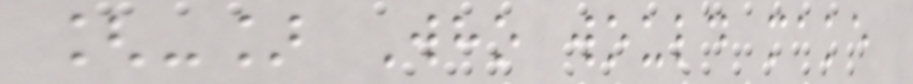[-] Who would make
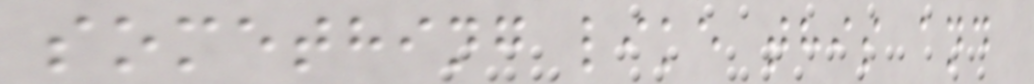something like this and
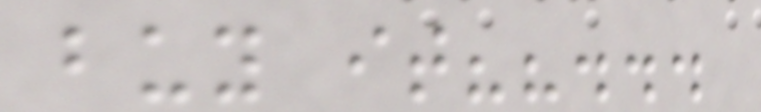buy it??...
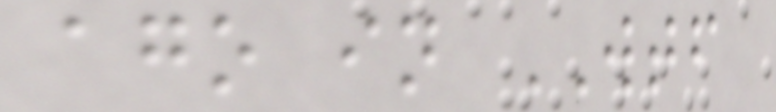ago in WTF
